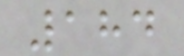184
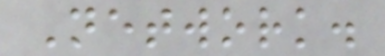Network.
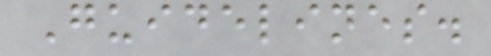Guidelines.
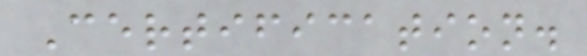Certification.
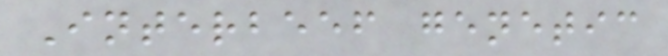Interbeef genetic
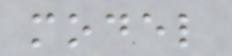model
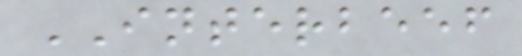INTERBEEF
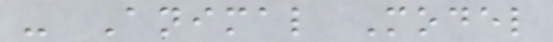- Animal Model
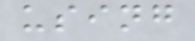using
